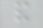and
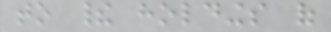to their holdings of
